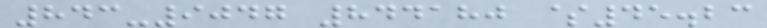843-9047 844180 $45.23
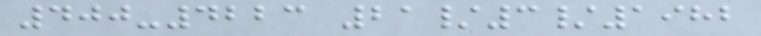400-4223 21/3/1982
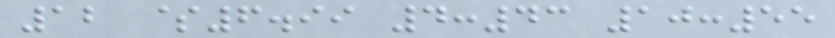12 $6.99 4:43 10:55
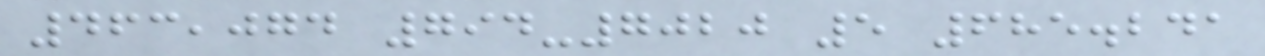463,074 794-7020 5 685.241
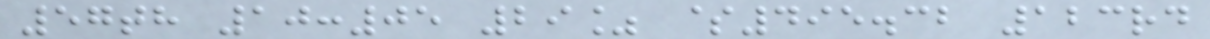57th 10:05 29% $495.32 123rd
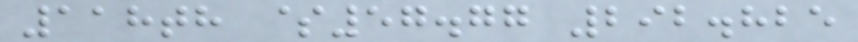118th $57.77 292.825
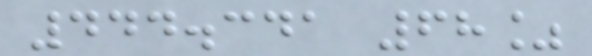444.341 68%
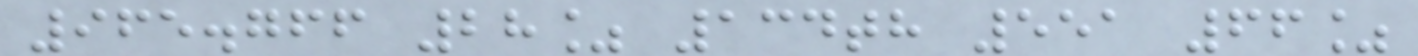965.766 28% 134th 551 66%
